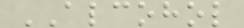ALCOHOL
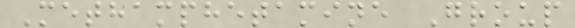Methamphetamine Group
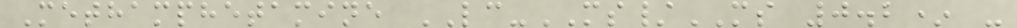Methamphetamine LC-MS/MS 0.2* -
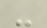-
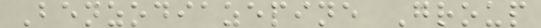Benzodiazepine Group
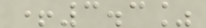+3.3%
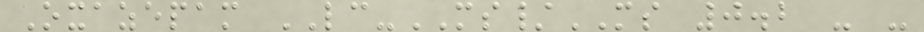Oxazepam LC-MS/MS 0.2 - -
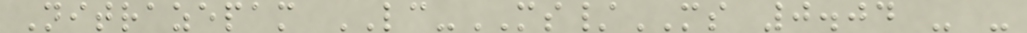Nitrazepam LC-MS/MS 0.04 - -
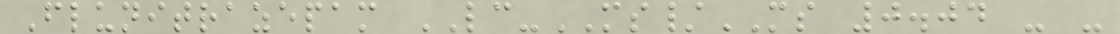Flunitrazepam LC-MS/MS 0.04 - -
